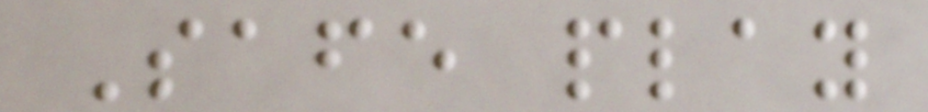Safe play
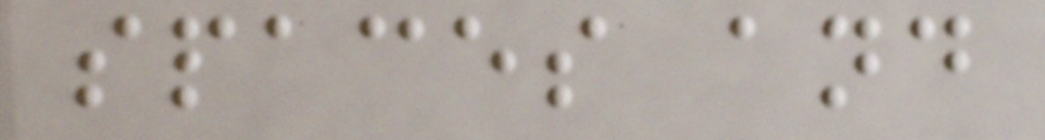spaces and
